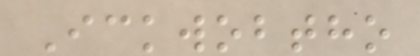Ickwobtho
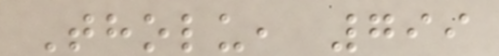Tholu, 799
